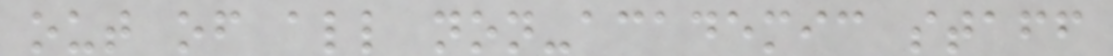out of all non-academic staff
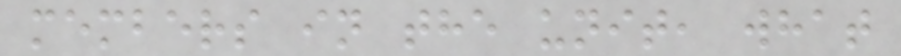members in the unit, what
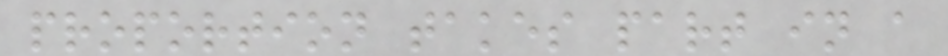proportion takes part in a
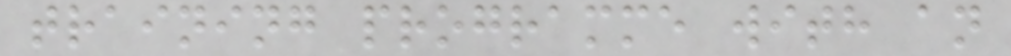training programme with an
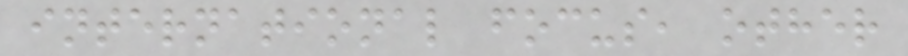international focus, other
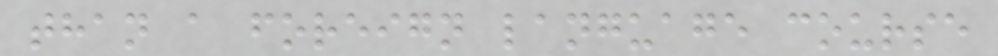than a foreign language course
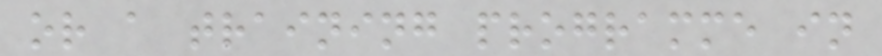or a training programme in
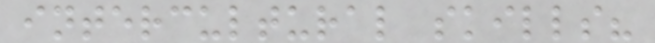intercultural skills?
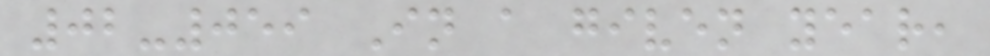02-059 In a given year,
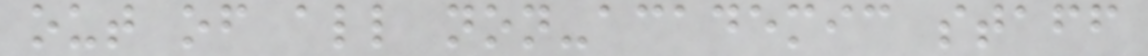out of all non-academic staff
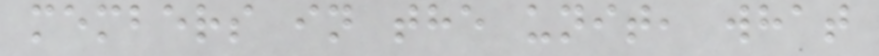members in the unit, what
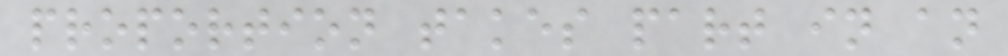proportion takes part in an
